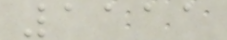1111
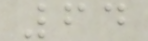64
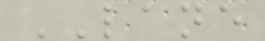LANE
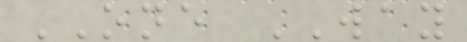ONE WAY
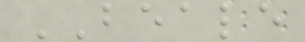BEALE
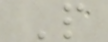P
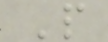P
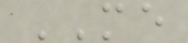ME
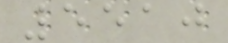5510
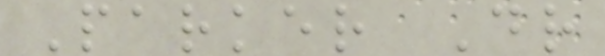Parker Dr
